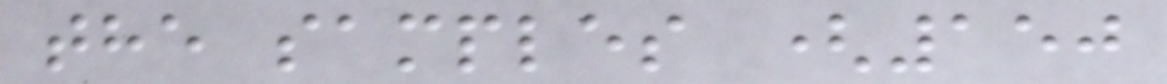the samples (150
